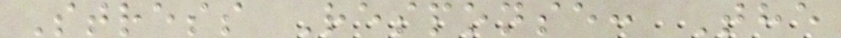Stress Response: The
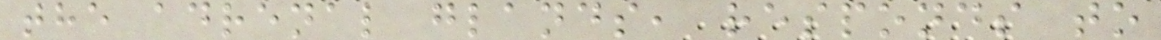the adrenal glands, responds to
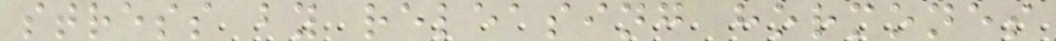stress by releasing hormones
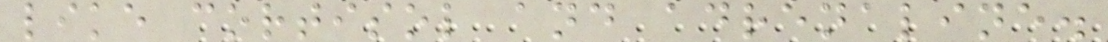like cortisol and adrenaline.
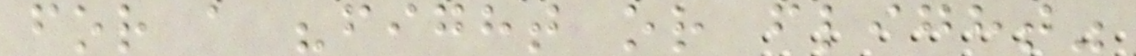for a "fight or flight"
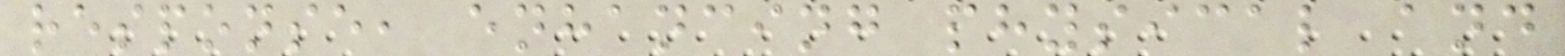response, enhancing physical and
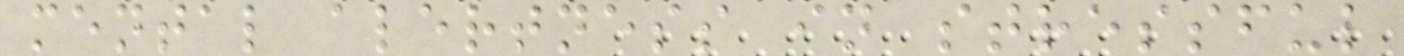mental alertness in stressful
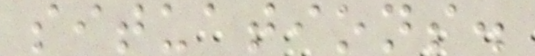situations.
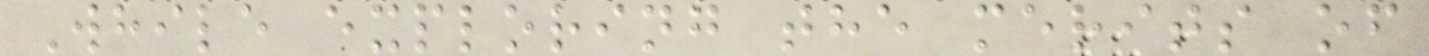While exploring the merits of
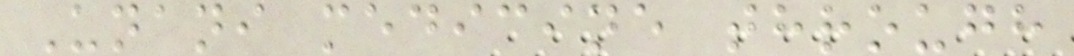Unani medicine through
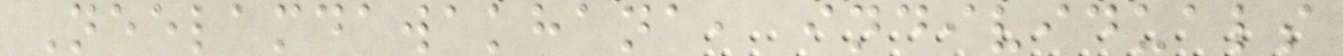Neelamdawakhana, individuals
